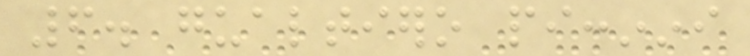6. gualtiero piccinini
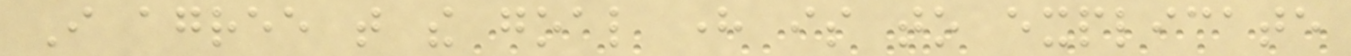I agree that the goal here is to explicate
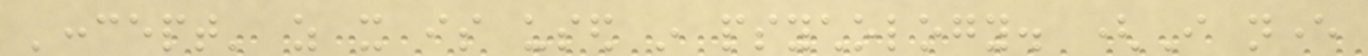'concept' as it is used in psychology. (I never
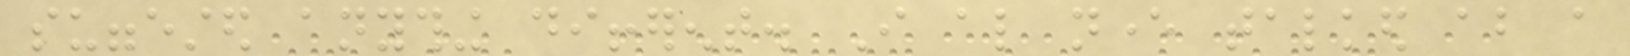suggested anything different. I also never talked about a
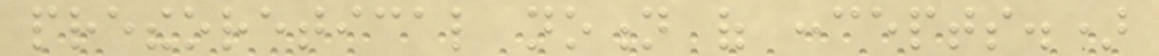pretheoretical notion of concepts.)
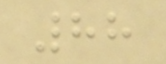88
